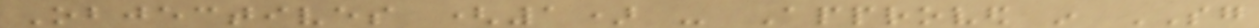Objectives (1) - Approved in SG
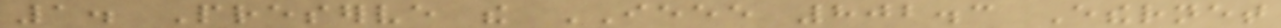1. Preserve the IEEE 802.3 Ethernet
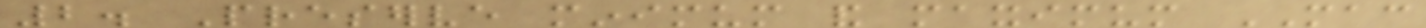2. Preserve minimum and maximum MAC
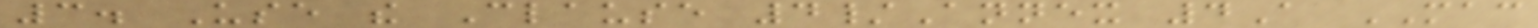3. Use the Clause 4/Annex 4A MAC
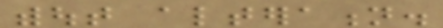without alteration.
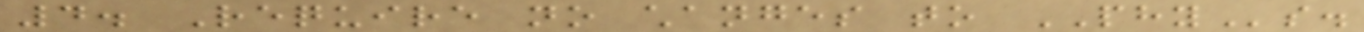4. Require no changes to PHYs.
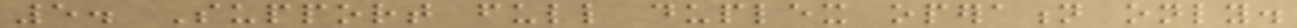5. Support full duplex operation only.
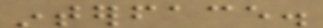interface.
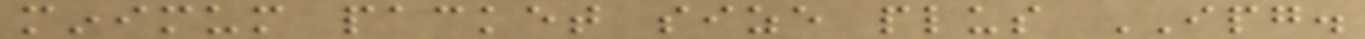minimum packet size plus IPG.
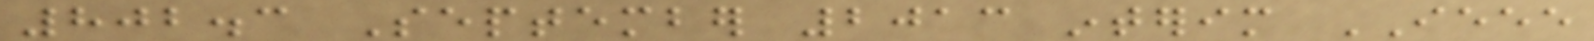802.3 September 2013 interim IEEE
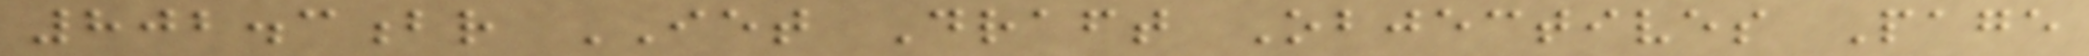802.3br IET Draft Objectives Page
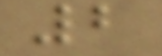2
